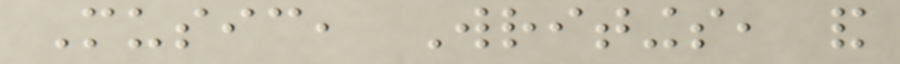Music, Writings, and
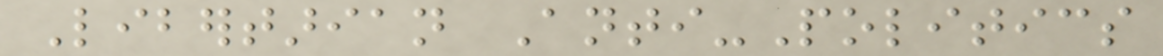Libertarian Anti-Politics
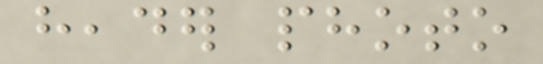header photo
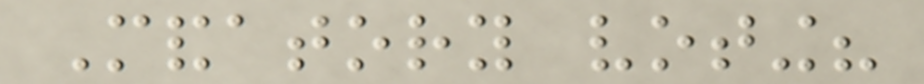Mandatory voting?
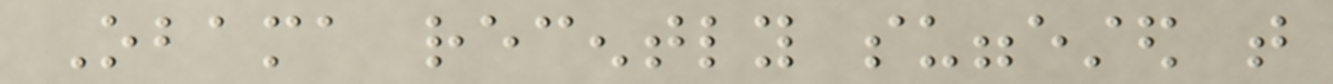Obama recently suggested that
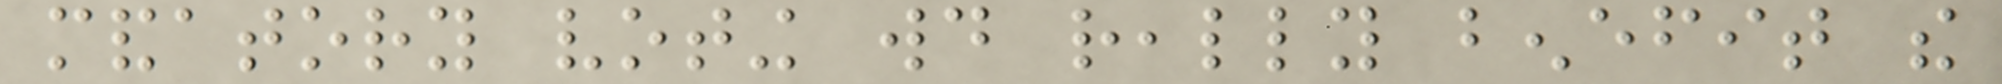mandatory voting would really benefit the
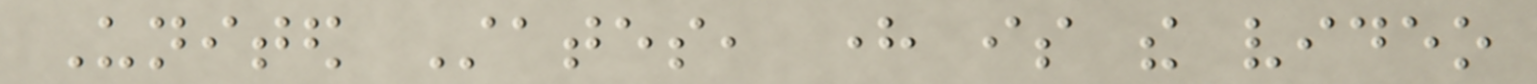United States, here is the video
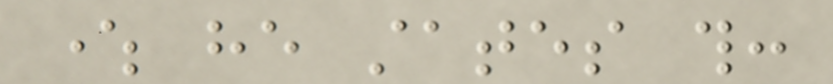where he states this:
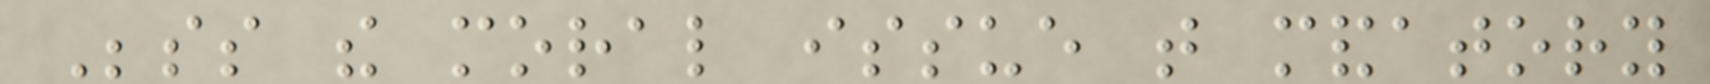Besides the moral issue that mandatory
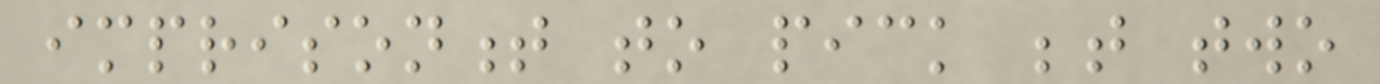imprisonment to pick between two
